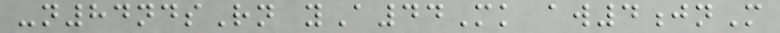-n84ndsRn yA44Mk aw4jnM
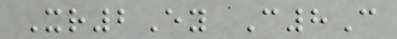Xr2Ey C8C
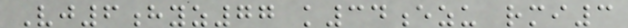Vj6hyz77 k34ezu rmi3
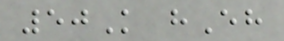50K hEh
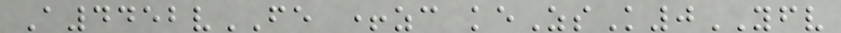A4452vFE +zc keZsK0YFV
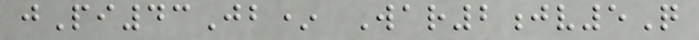jPi43Jb* War2jv5Q
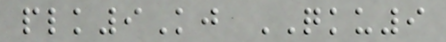plk9Kj QKU9
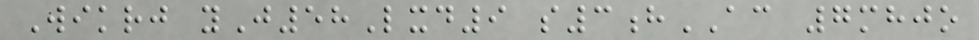Wikrj yJ58Lxd9 s3hAC 7mhjo
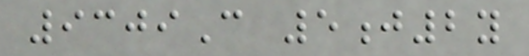9309C 5j2y
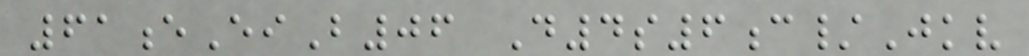61eEiB06 D4s6c/Jkv
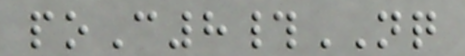poC8#NQ
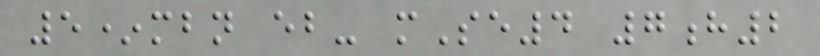5*mbn eb- mSe4 7h2
